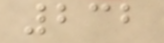232
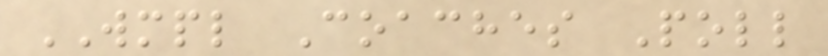WMPL Coaches Poll
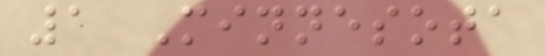1 Minnesota
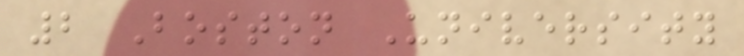2 Boston University
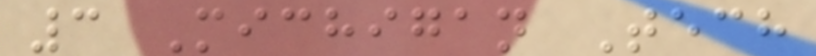3 Michigan Tech
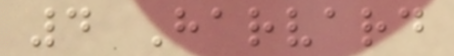4 Harvard
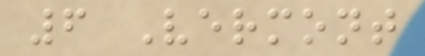6 Vermont
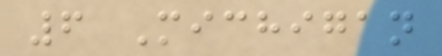6 Michigan
